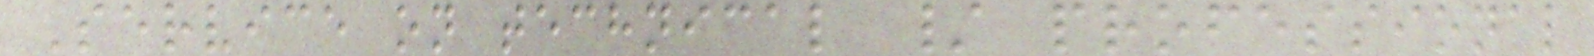Service on technical / professional
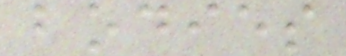bodies
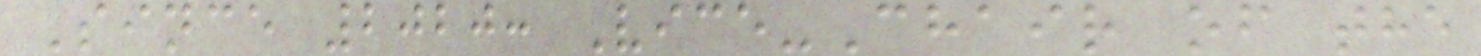Since 2020: Vice-Chair of the
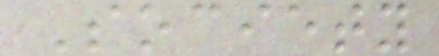Society
